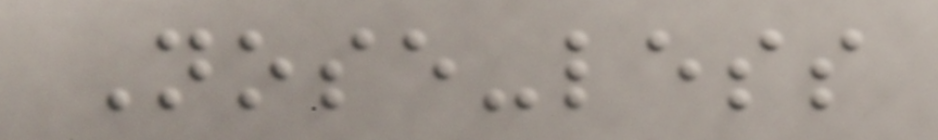Nose-less
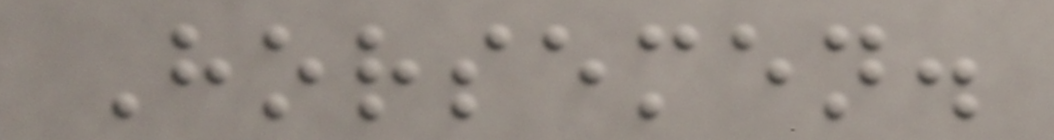Horsemen.
